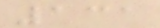131
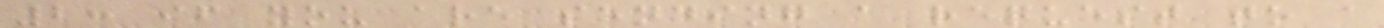2: if you are sending a request to a
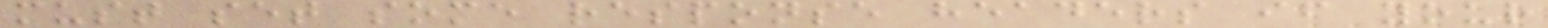must set some response headers if your
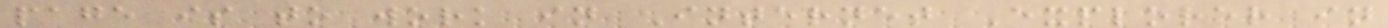page is to work in Internet Explorer in
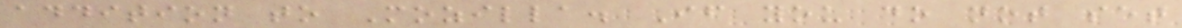addition to Mozilla. If you do not set
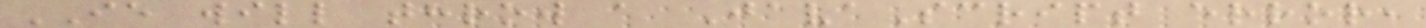IE will throw a JavaScript error,
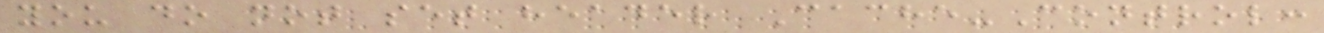you do not set header Cache-Control:
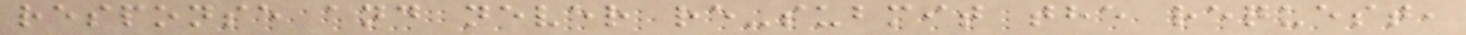response and never re-submit the request,
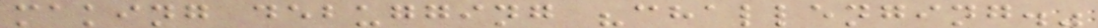making debugging "challenging."
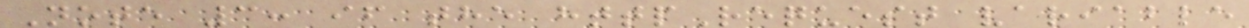Note 3: if the httpRequest variable
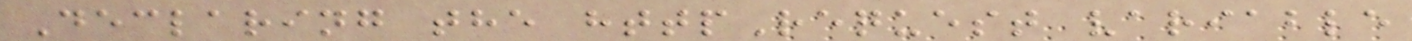Declaring the httpRequest variable
